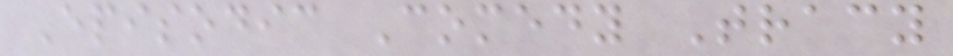Episodic Comedy Tracy
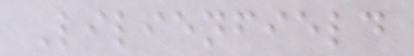Lilienfield
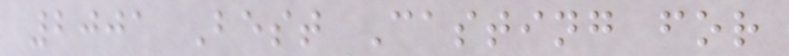2001 Best Casting for
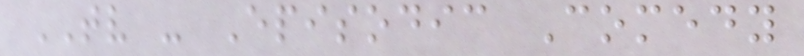TV - Episodic Comedy
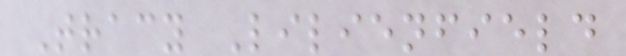Tracy Lilienfield
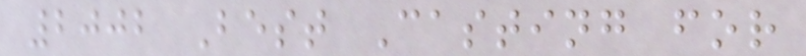2002 Best Casting for
